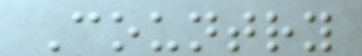Country
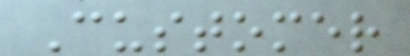Customer
